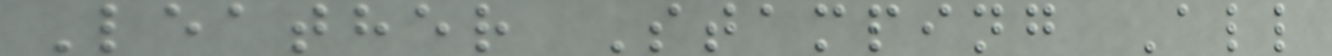Leather Stamping All
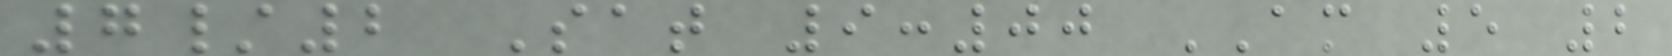7/2 Sat 9:00 AM 5 2
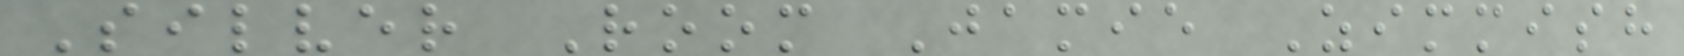Silver Room Jamie Zimmish
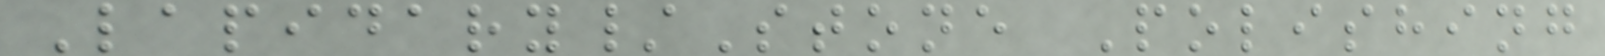Lapidary/Stone Polishing
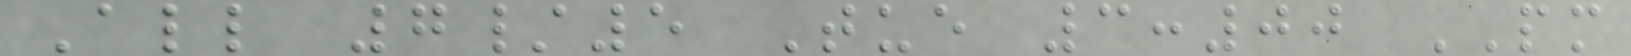All 7/5 Tue 3:00 PM
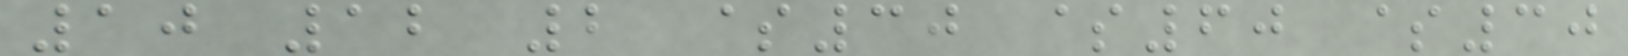10 12 2 $30 $60 $30
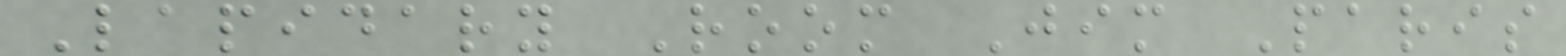Lapidary Room Jim Paris
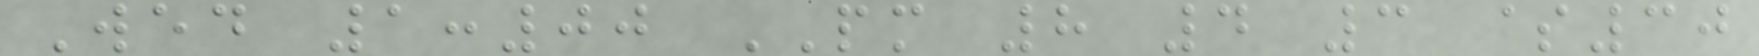Wed 1:00 PM 8 4 3 $30
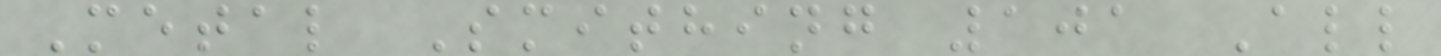Metal Smithing 101 All
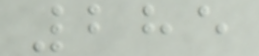285
